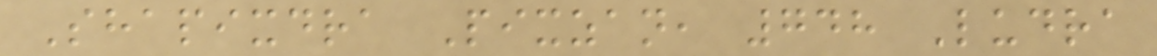Shapixdra Pixzan, 748 Ludra
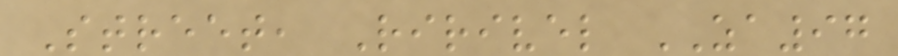Street, Ririvel ZA97
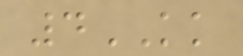4KK
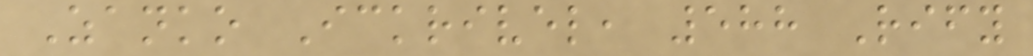Zanko Ickrivel, 588 Rify
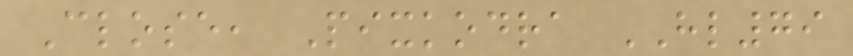Close, Pixkodra HL79
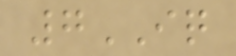7IQ
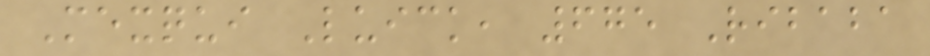Mexqui Luick, 675 Ribaba
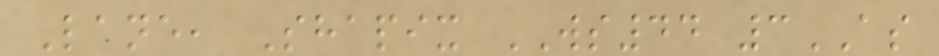Lane, Shapix WS44 3AS
